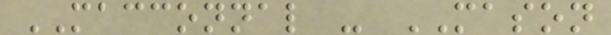MACCONNAL - MASON
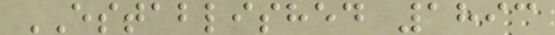ESTABLISHED 1893
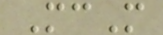McM
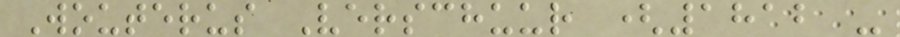Wouterus Verschuur (1812 -
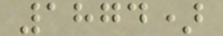1874)
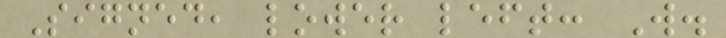Signed, lower left: W.
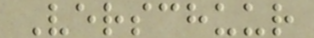Verschuur
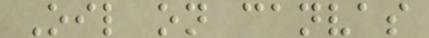Oil on canvas
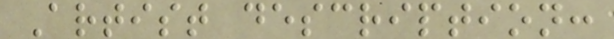Artist description:
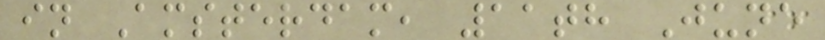in Amsterdam, 11th June
